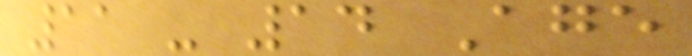11 - 14 Age
